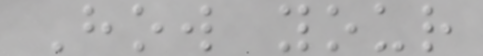How your
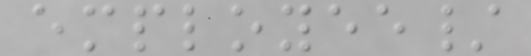employee/
